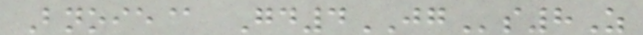Bnoie@ Gd4JGs8Z
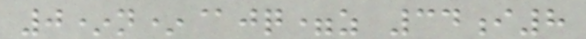0*n*@jq=z 34i8
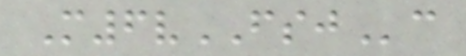M6vFSJc
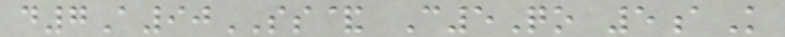d7A90SS& C5Qo 5aK
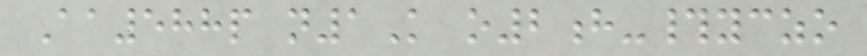Aa588p n1K o2h-#yczo
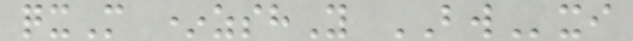qxM *zshY BWxi
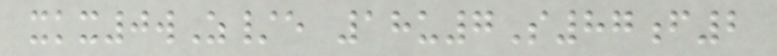xkx0wZ/e 18u7S87f2
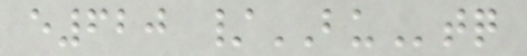e620 /BUtq
